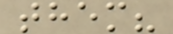them?
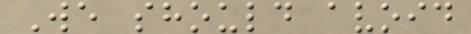We should avoid
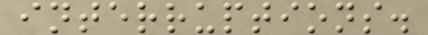interruptions.
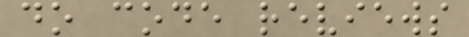do code reviews
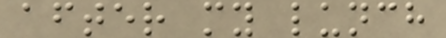after my lunch
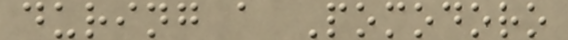during a Pomodoro
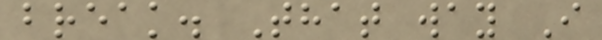break. That way I
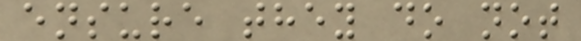ensure they do not
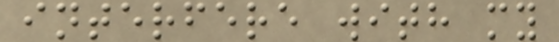interfere with my
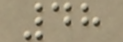48
